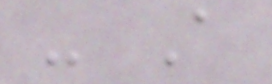- A
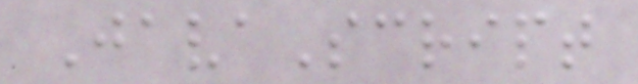JavaScript
